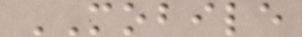MOBILE
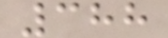388
